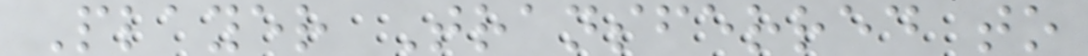Player Transferred to
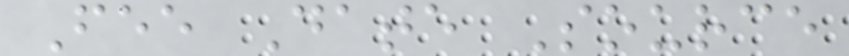Fee Date Source
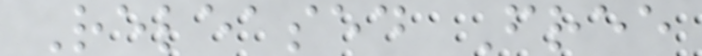Released Free
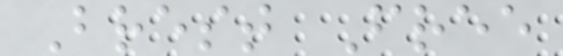Brest Free
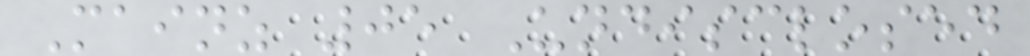Mainz 05 Undisclosed
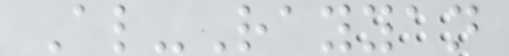Al-Rayyan
